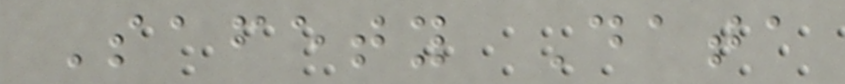Safety Data
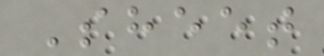Sheet
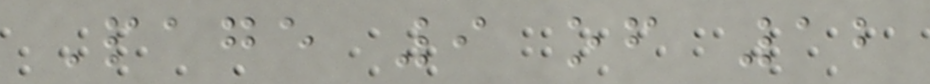Page 9 of 12
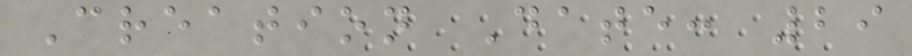Creation Date: 29
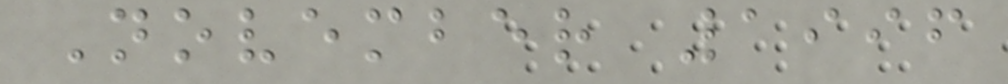November 1996
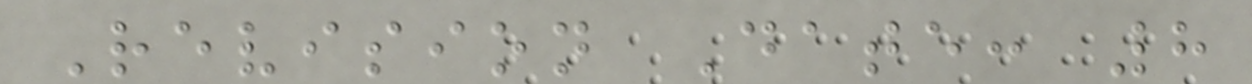Revision Date: 8
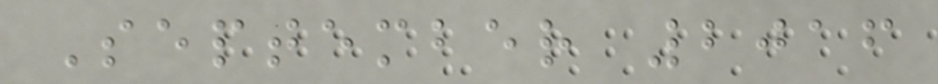September 2016
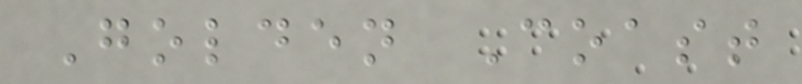Golden Coast
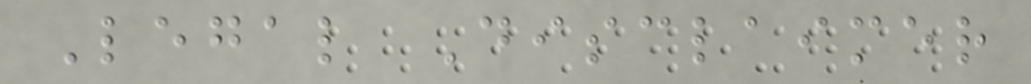Legal Disclaimer
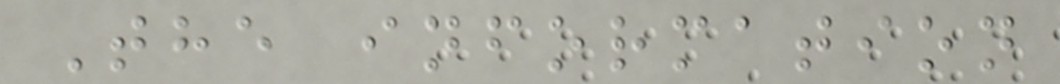The information
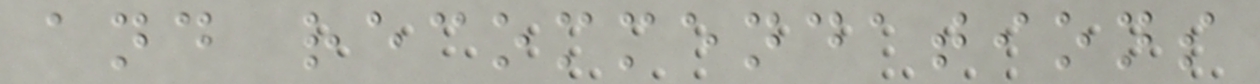and recommendations
